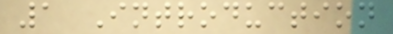1 Introduction
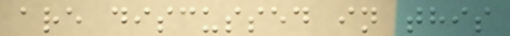are discussed in this
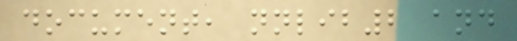document, nnlib2 and
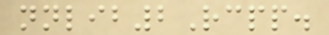nnlib2Rcpp.
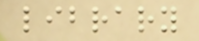library
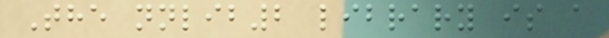The nnlib2 library is a
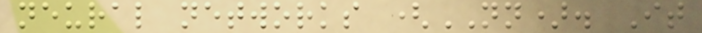neural networks (NN). It
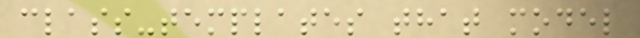class-templates that model
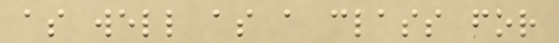as well as a class for
